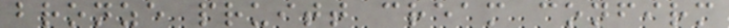bronze pruitt cream confirm
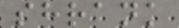shrank
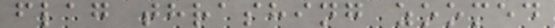flag thrashing zoomed
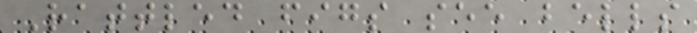Rattled figs see bells
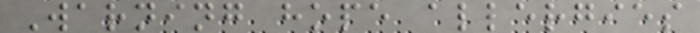Warning hope allergies
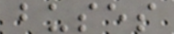buses
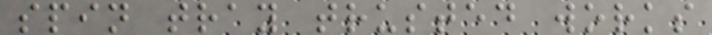spin tray trusted works
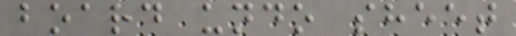board undo sheet
